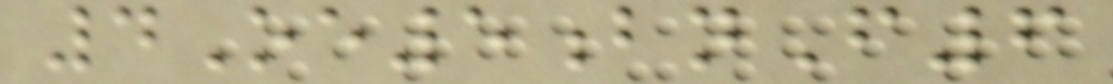4Oe5bnF6
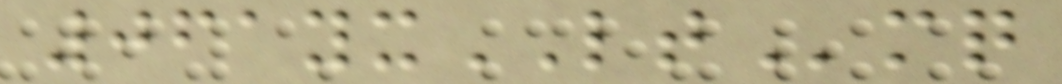061yxLTmq
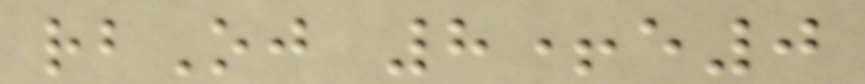rbOj 8+e0
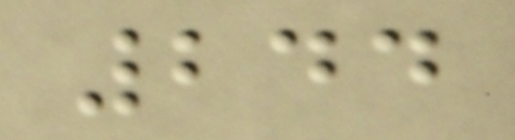244
